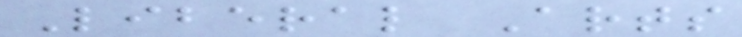Liberal Arts
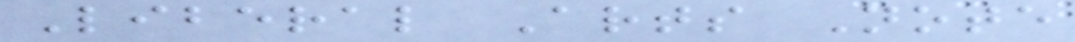Liberal Arts Note
